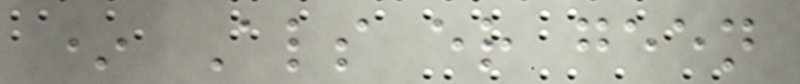* Als er geen
